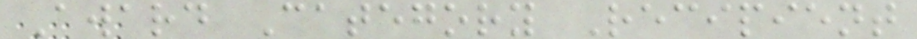Award Category Recipient
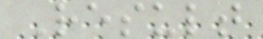Result
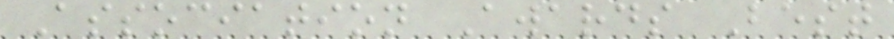Association Awards Best
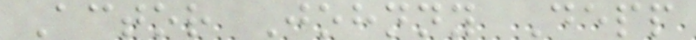Actor Johnny Depp
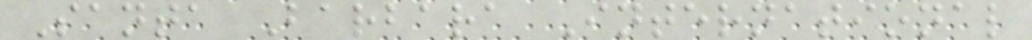Santa Barbara International
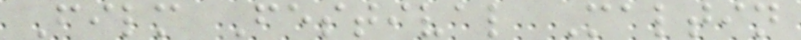Film Festival Maltin
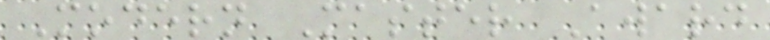Modern Master Award
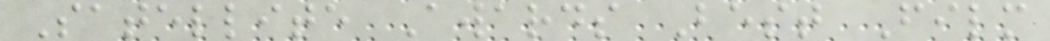Satellite Awards Best Film
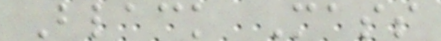Black Mass
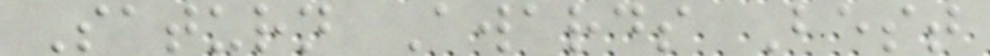Saturn Awards Best
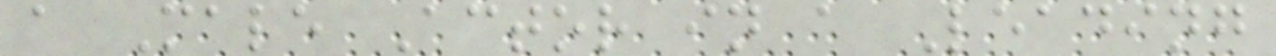a Male Actor in a Leading
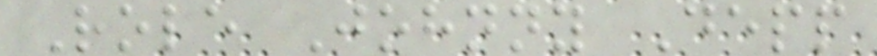Role Johnny Depp
